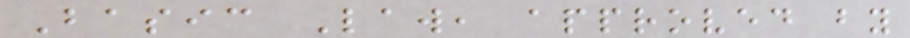Basic Law, approved by
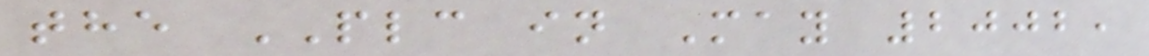the PLC in May 2002,
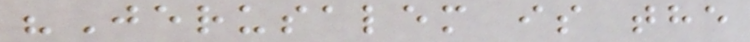"Jerusalem is the
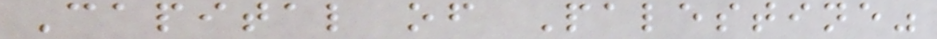Capital of Palestine"
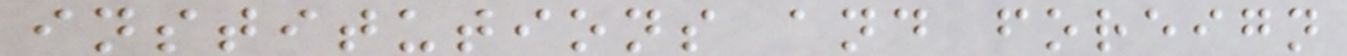institutions and foreign
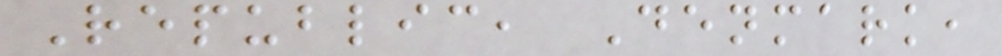Republic, Denmark,
